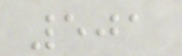501
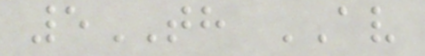5TH AV
